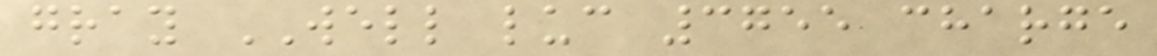gray WELL luc 3755 charge
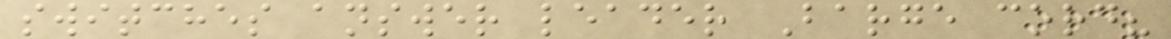switches answer leader Barge cord?
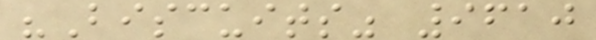"Biscuits" 9610
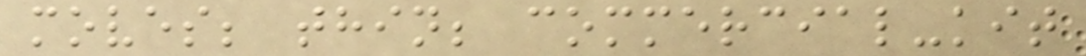moves; thin; commercial-kit
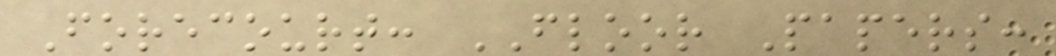Forecourt: FLOOR Papers:
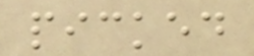picked
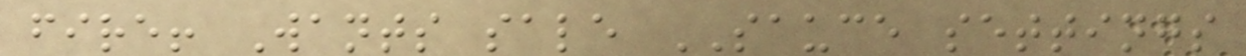fire! Wants sale SAUCE settings
